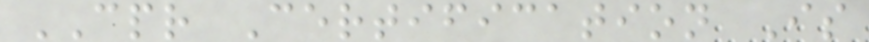CPR Certification Is
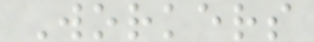Workers
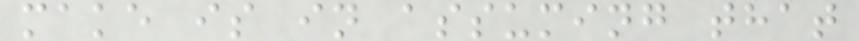make is in assuming that
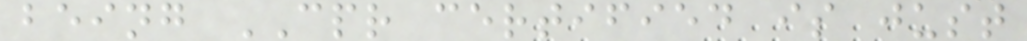being CPR certified is just
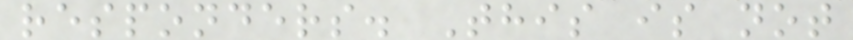responders. This is not
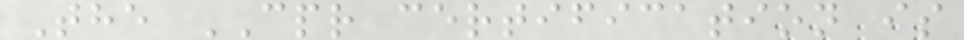The CPR certification is
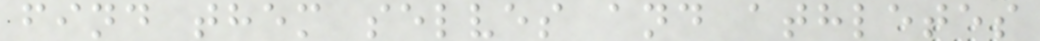find them selves and athletes
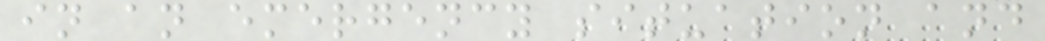in an emergency situation and
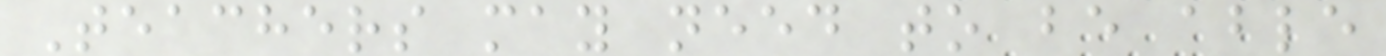Teachers may need to be able
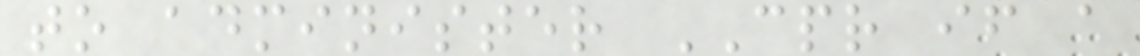to administer CPR if a
